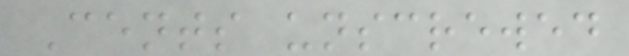Cents unscrewed
